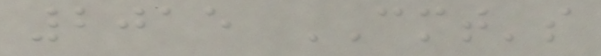2015 CMT's
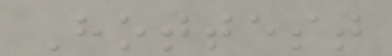Hottest
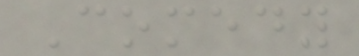Comedy
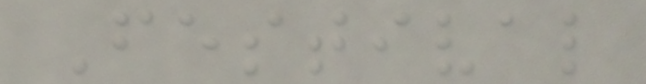Festival
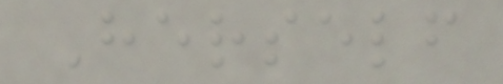Herself
